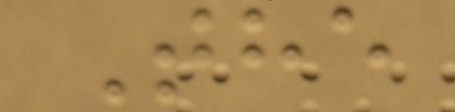The
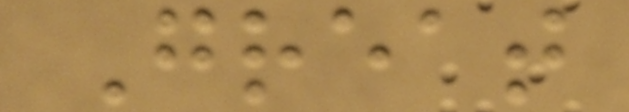Great
